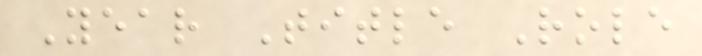Year Title Role
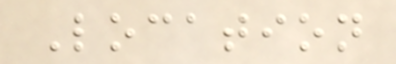Location
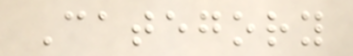Category
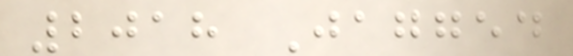2018 Jagged
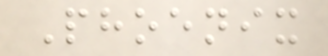Phoenix
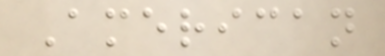American
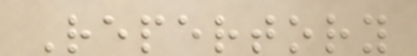Repertory
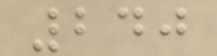240
